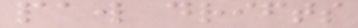paw drifts
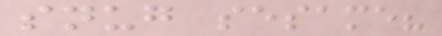snug sesame?
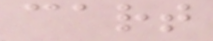cart
